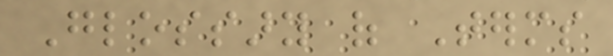Glossary of Terms
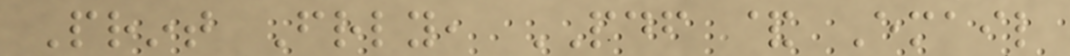Print Friendly, PDF & Email
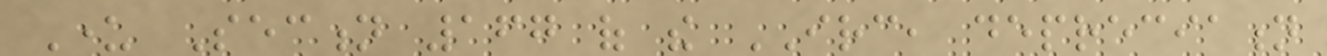Under Section 167 of the IRC, depreciation
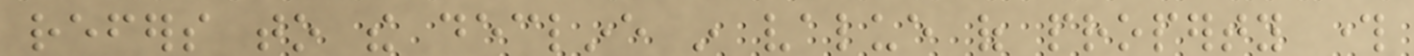refers to the decline in value of property through
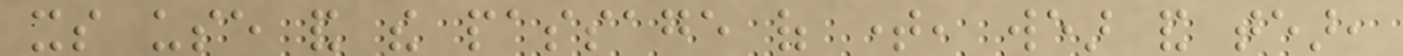its use and the passage of time, wear and tear,
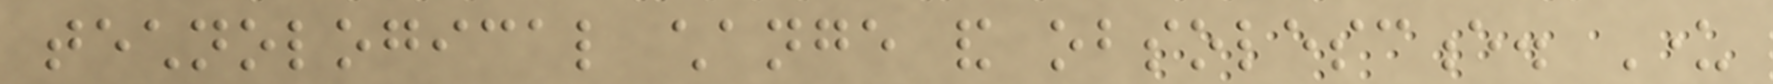technological change and obsolescence. Under
